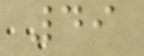49
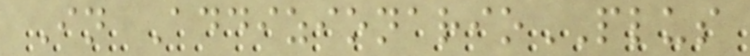In AddizionarioPLUS
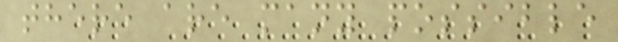there are many possible
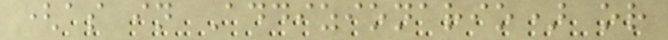(as in Addizionario) or
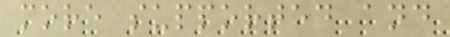more supported and
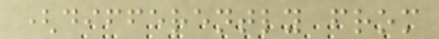(differently from
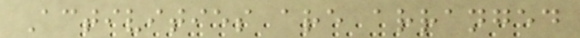Activities are arranged
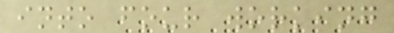into four working
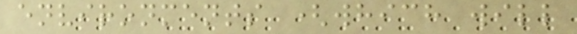environments (which will
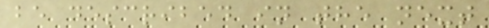be described in the next
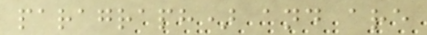paragraph) and are
